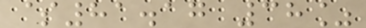$81.17 38%
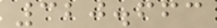320.663
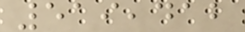519,412
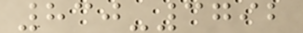830-3792
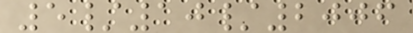5/10/2006
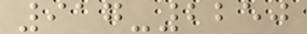917-2250
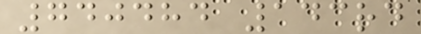740484 143rd
